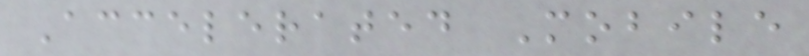Accelerated Mobile
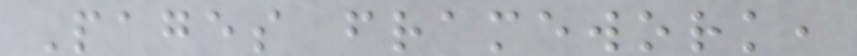Pages framework,
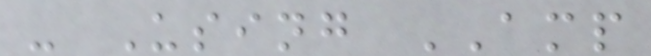- Using AMP
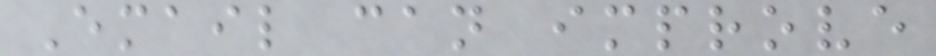Email can improve
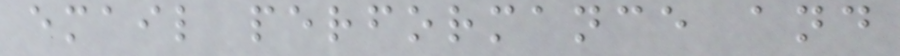email performance and
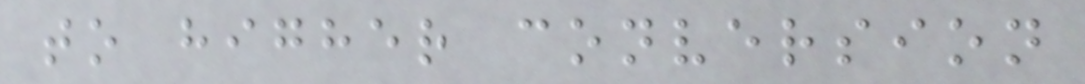to higher conversion
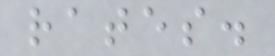rates.
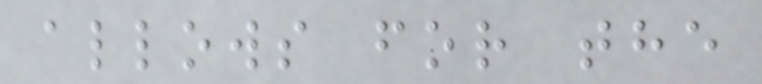allows for the
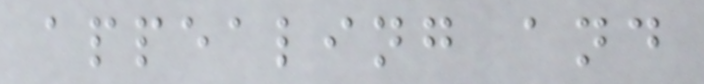appealing and
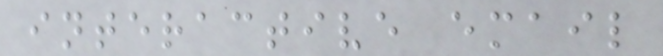interactive email
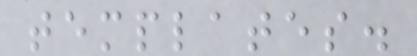templates.
